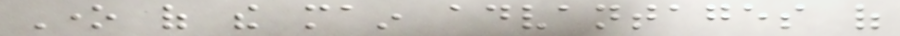One of the main advantages of
